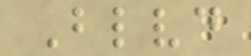Blvd
